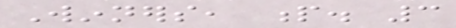Winners, p. 3
